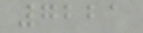7221
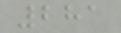281
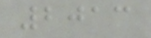2013
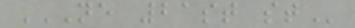NE 21ST ST
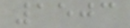1503
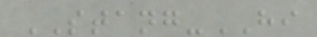STANG-HI
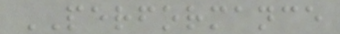PERFORMANCE
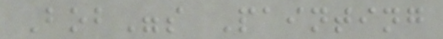Bob"s Painting
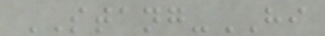STANG-HI
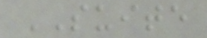SUITE
